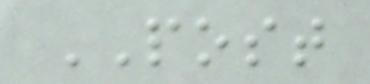POST
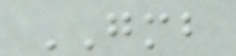GMB
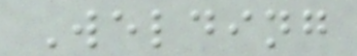Welding
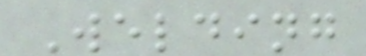Welding
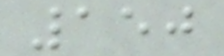150
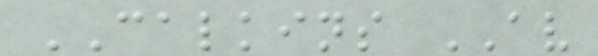CALKINS AV
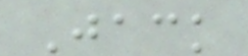Jack
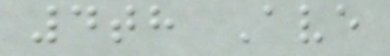4th Ave
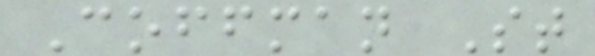Coffman St
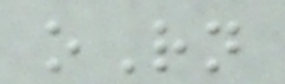oRn
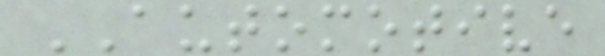AUTOMOTIVE
